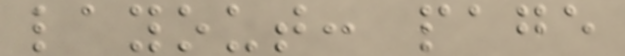layout: page
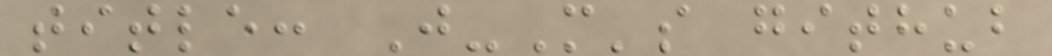title: J-M's github
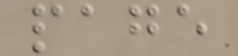page
